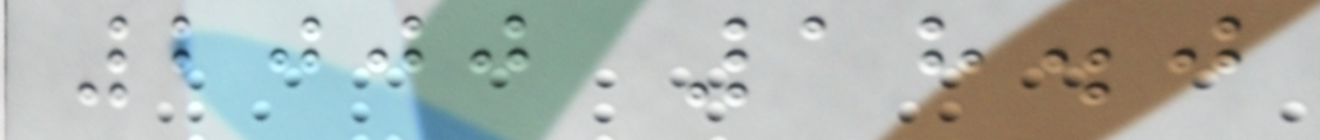2000 18.0
